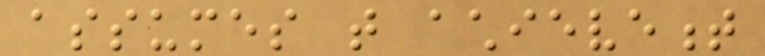assumes that achievement
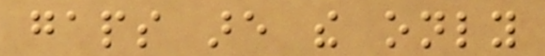gaps are the only
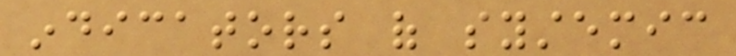indicators of systemic
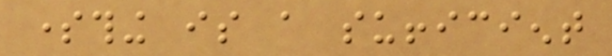something is a sufficient
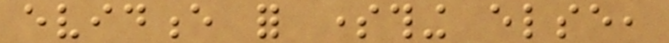evidence for something else,
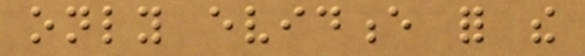only evidence for the
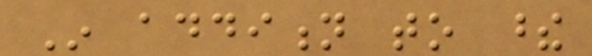In addition to these
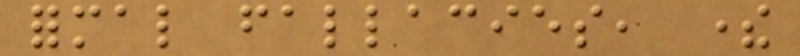formal fallacies, there
